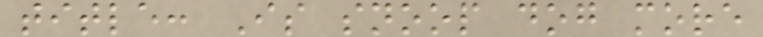title: Is snoop dog more
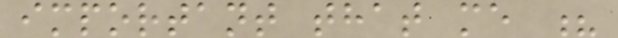important that me ?
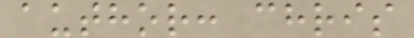author: chris
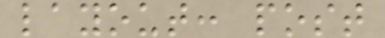layout: post
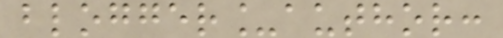blogger_author:
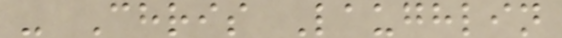- Chris Laughlin
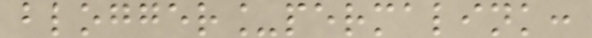blogger_permalink:
